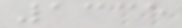1335
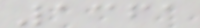1361
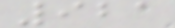921
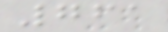761
